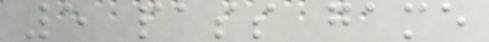5 pass game
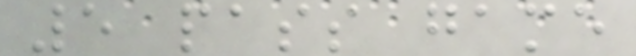5 pass game
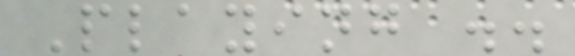Playing ..
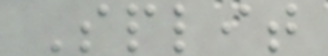Split
